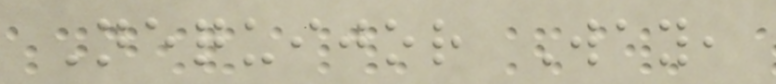Nequijor Way,
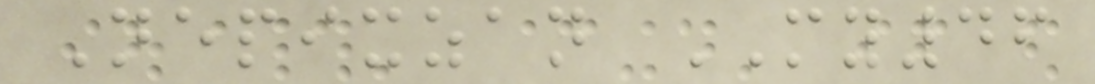Nepixzan MY46
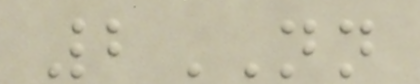2NN
